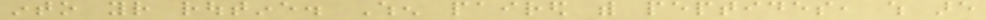into your routine. When paired with peptides, which are
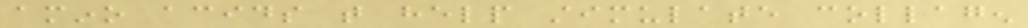amino acids that help stimulate collagen
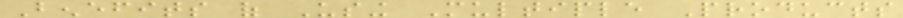Benefits of Using Multiple Products
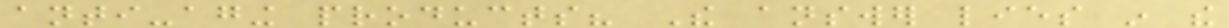anti-aging products? The answer lies in the
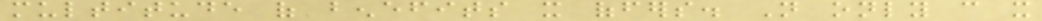multitude of benefits it offers. Not only can it
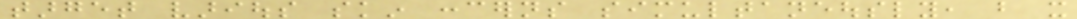target various skin concerns simultaneously, but it
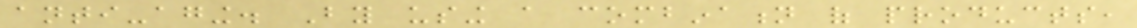anti-aging. By using a combination of products,
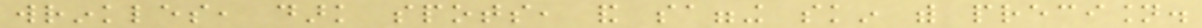wrinkles, dark spots, and sagging skin with precision.
